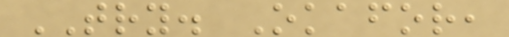TRY. Okafor,
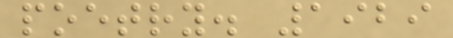poetry. 1929
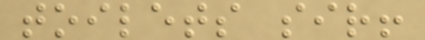toilets sir!
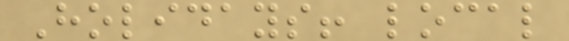Holidays! local
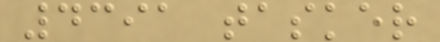4391 tasker
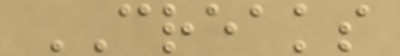CREAKS
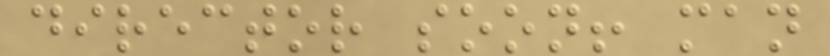director soon! man
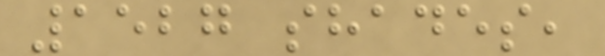1527 shades,
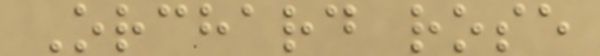Orchard rose
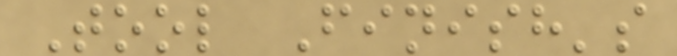Tool Finish's
